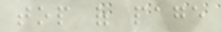top of page
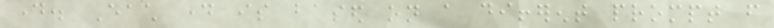day. Each day is based on a different prompt from
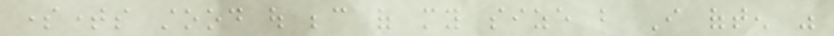sometimes stood out because of my size but I often was
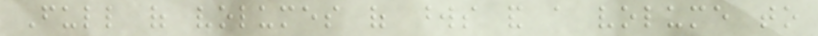Full of volumes of words and a volume to
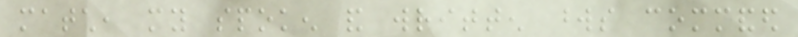match, my spoken and written words commanded
